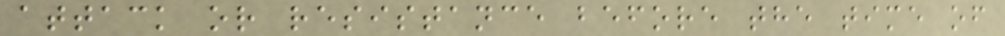attack or resistance before the time of
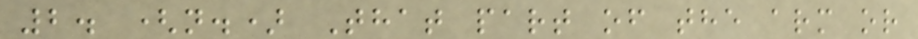2. (n.) That part of the arm or
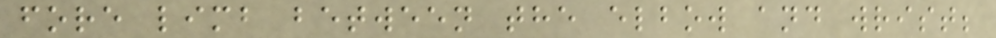fore limb between the elbow and wrist;
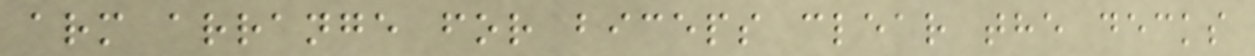arm arrange for biceps clear the decks
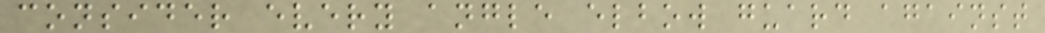consider every angle elbow guard against
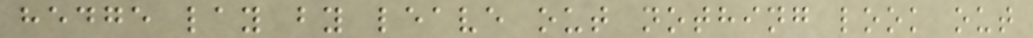hedge lay by leave out nothing look out
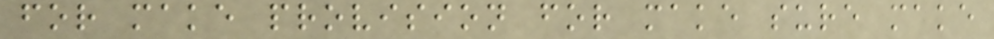for make provision for make sure make
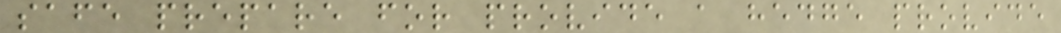safe prepare for provide a hedge provide
